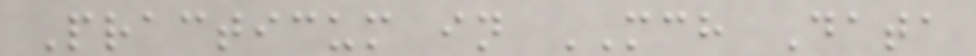Practicum in MCH Data
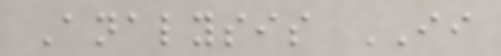Analysis II
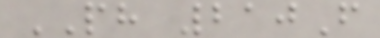PH 210F
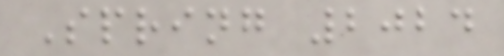Spring 2024
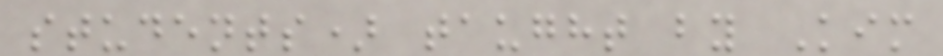students) taught by Kim
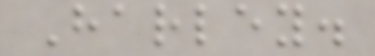Harley.
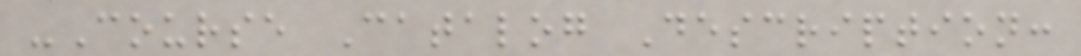-Course Catalog Description:
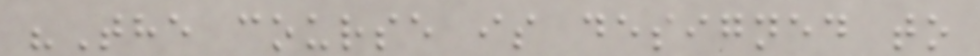"The course is designed to
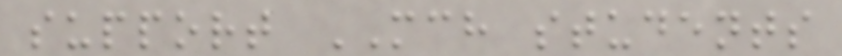support MCH students
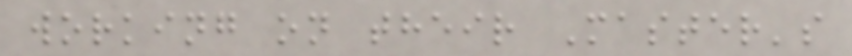working on their Master's
